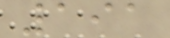191
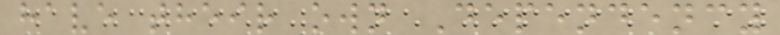have their own Dependency
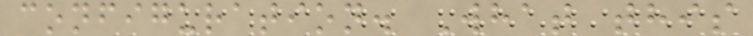configuration. What this
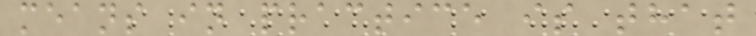means in practice is that
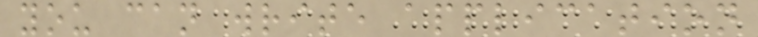you can write application
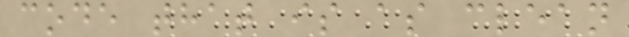code that is as clean
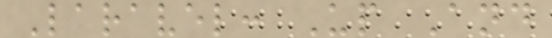Laravel: Up And
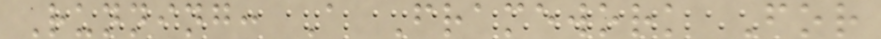Running: A Framework For
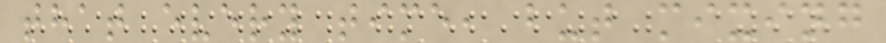that every time, but mixing
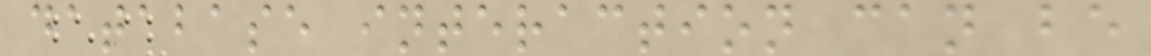database interaction can be
